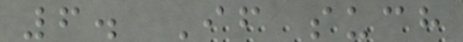6. If such
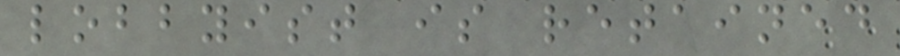lobbyist is retained
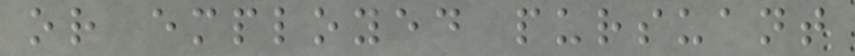or employed pursuant
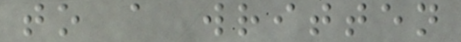to a written
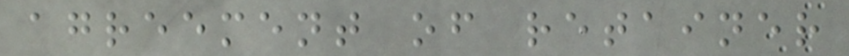agreement of retainer
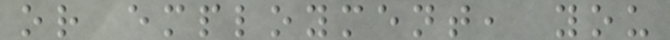or employment, you
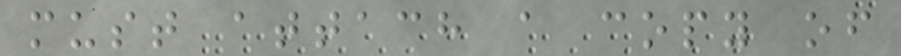must attach a copy of
